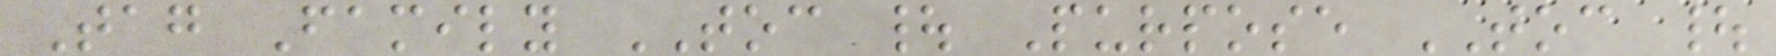Tag Family TOC | Purpose TOC |
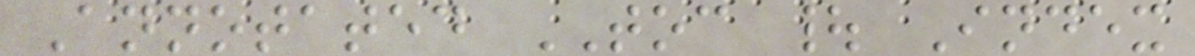Annotated TOC | Index
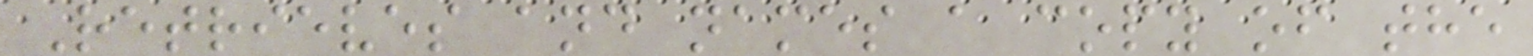Retrieves and names a copy of the
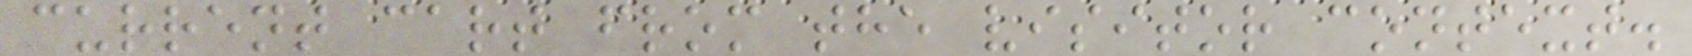current cart from the visitor context.
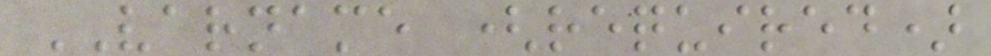VARNAME (required)
